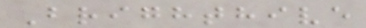Brighthive
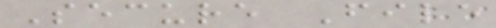Secure File
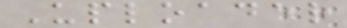Uploader
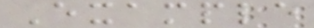Example
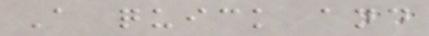A quick and
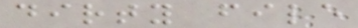dirty file
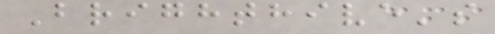Brighthive's
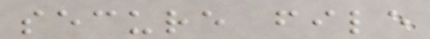secure file
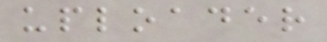uploader
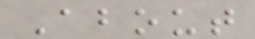About
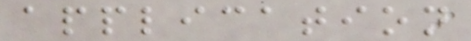application
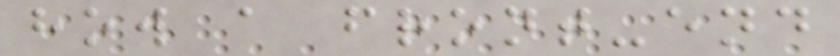how a front-end
